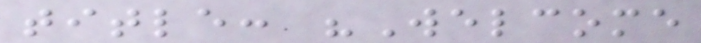title: "Welcome
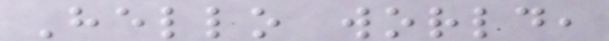Hello world,
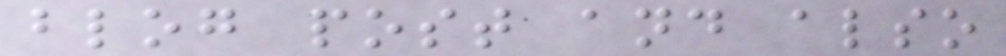blog post and also
